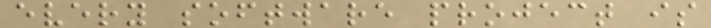every software project is
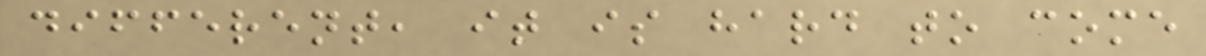different, it is hard to come
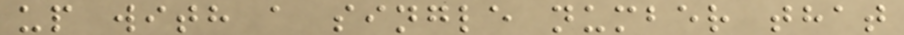up with a single number that
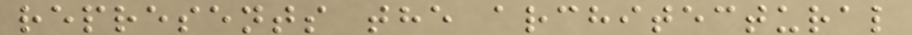represents the architectural
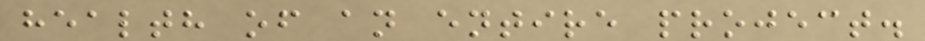health of an entire project.
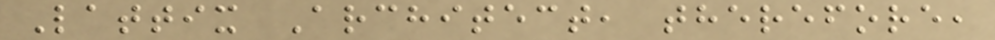Lattix Architect, therefore,
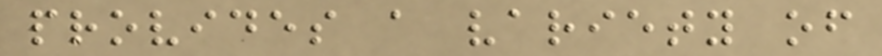provides a variety of
